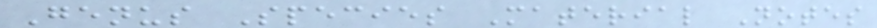Genus Species Material Notes
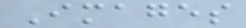Images
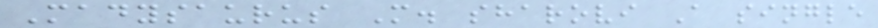Madysaurus M. sharovi A single
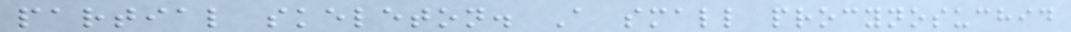partial skeleton. A small procynosuchid
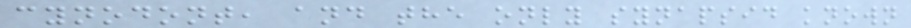cynodont, and the only synapsid known
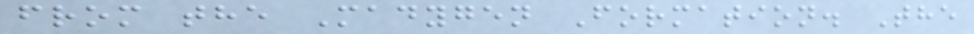from the Madygen Formation. The
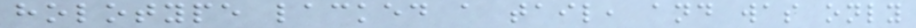holotype lacked a tail, and was only
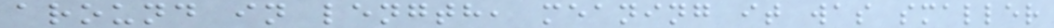around in length, meaning it was smaller
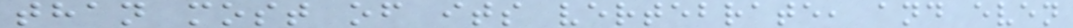than most of its vertebrate, and even
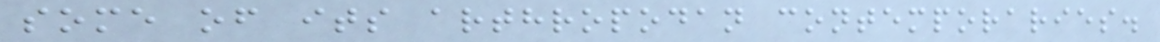some of its arthropodan contemporaries.
